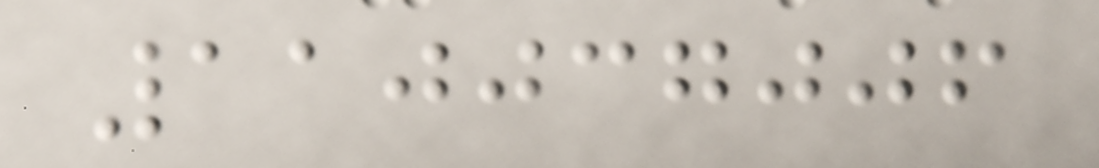110037006
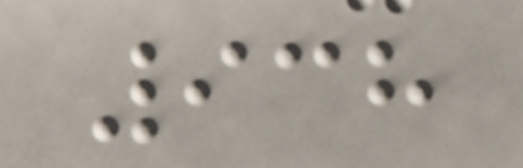938
